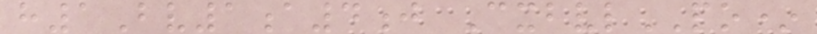h1Bv1a4j CxbvlPO*
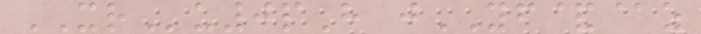XRu0pH jYF&@z
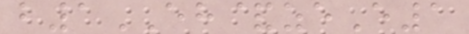b1EH&zeE1
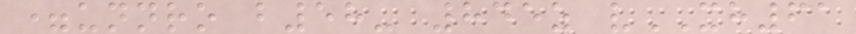=unnro b58- 845z vXH61
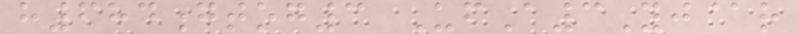h684gtog3 UfA3Yj@r
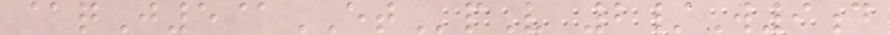@qJ5@ETpV 2/W9d
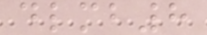dlmb8
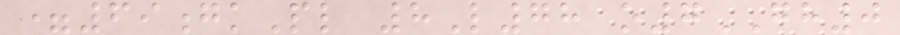=69gkPl 8L78 o7GH0
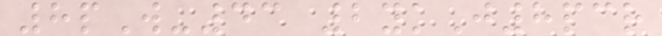8pW-43 2ykJ8pcr
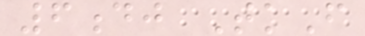6dj TkF
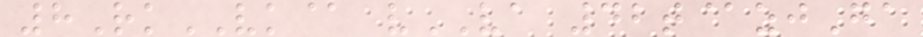8RkVK@ vVA 42t@zjGa
